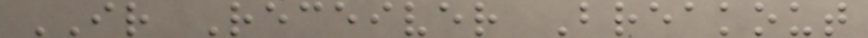IR Receiver Breakout
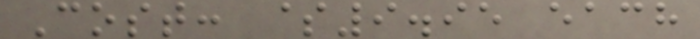Cost: $9.95 each
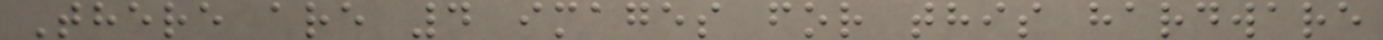There are 4 images for this hardware
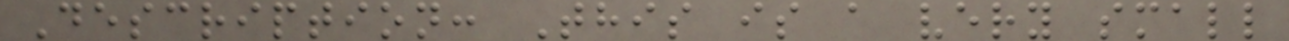Description: This is a very small
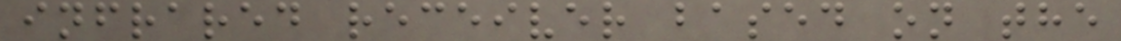infrared receiver based on the
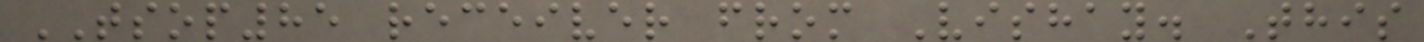TSOP85 receiver from Vishay. This
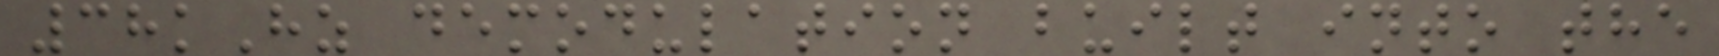38kHz demodulation built into the
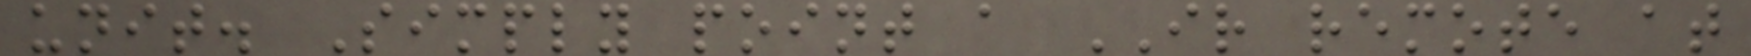unit. Simply point a IR remote at
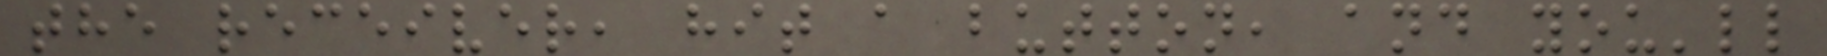the receiver, hit a button, and you'll
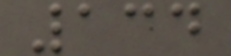134
